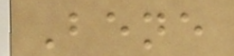Bene
